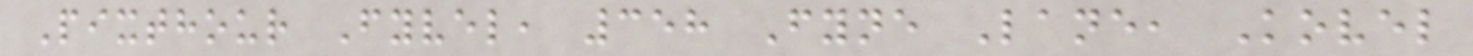Pixthour Fyvel, 358 Fyne Lane, Kovel
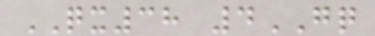QX38 4GQ
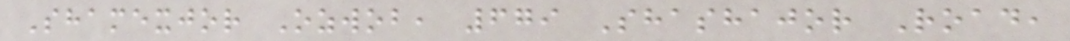Shamexjor Ozwob, 679 Shashajor Road,
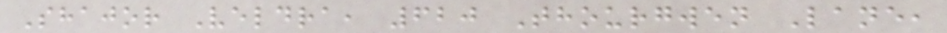Shajor Veldra, 620 Thourgwen Lane,
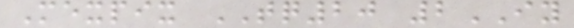Mexpix TQ20 2IY
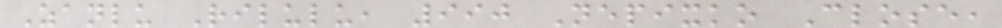Zanlu Rilulu, 990 Nepixko Close,
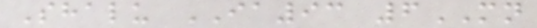Shalu IA93 6MN
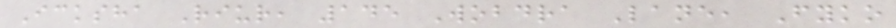Icksha Riur, 145 Wobdra Lane, Fyko
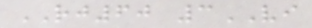RJ60 3VI
